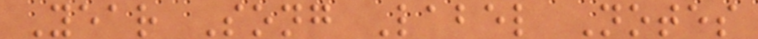Year Song Label Notes
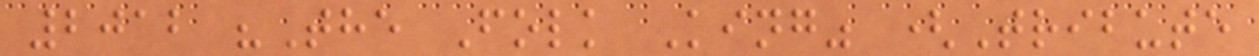2012 "The Folk King" (Tribute
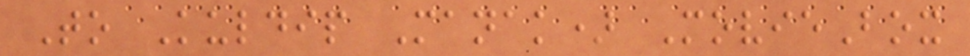To Kuldip Manak) MovieBox
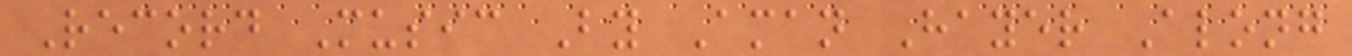Record Music By Aman Hayer Along
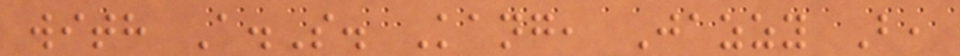with A.S. Kang, Jazzy B,
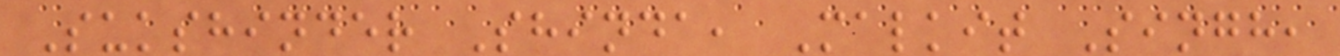Sukshinder Shinda, Malkit Singh,
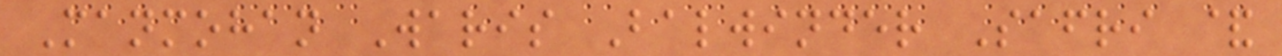Manmohan Waris Balwinder Safri &
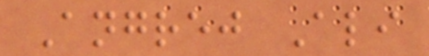Angrej Ali
